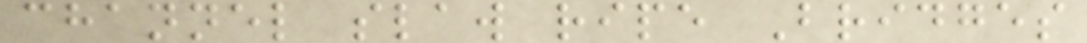channel slaw ripe Bridges
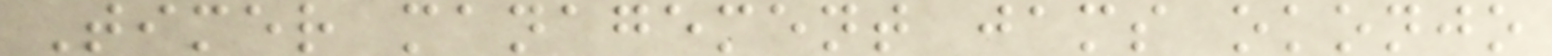Timer management jams okonjo
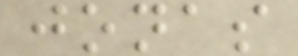jonas
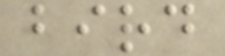bird
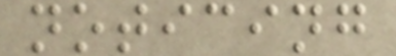noticing
